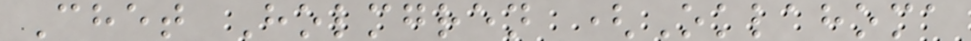Chet Holmgren (Oklahoma
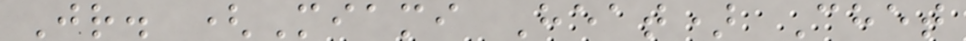Jr. (Miami Heat) Chet
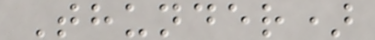Thunder)
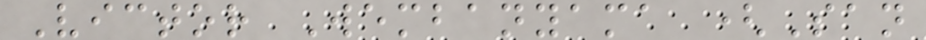Victor Wembanyama (San
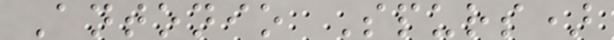Antonio Spurs)
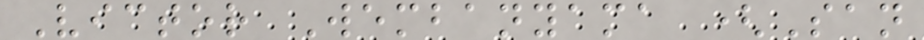Victor Wembanyama (San
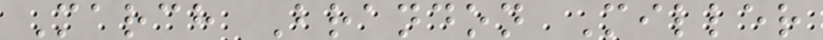March Brandon Miller
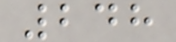248
